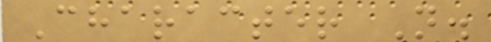Character N.
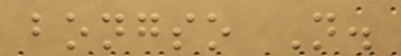bongso N.
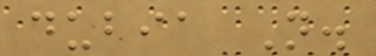dubia N.
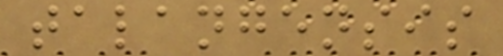talangensis
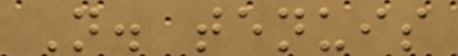N. tenuis
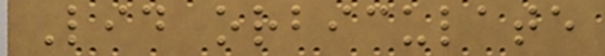Lid orbiculate
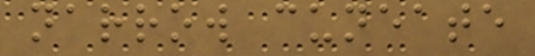narrow cuneate
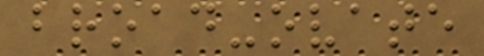broad-ovate
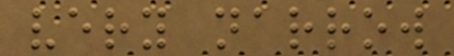very narrow
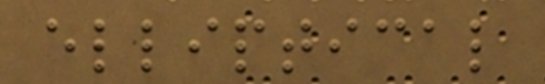elliptical
